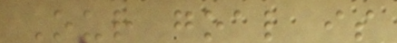Our goal is
